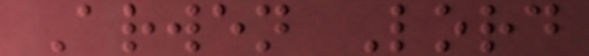Arwen Lord
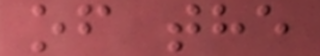of the
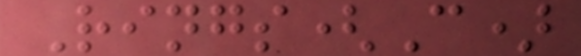Rings(C)
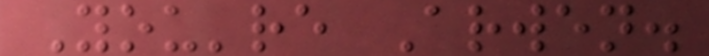You're Arwen.
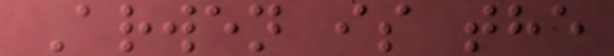Arwen is the
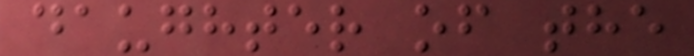daughter of the
